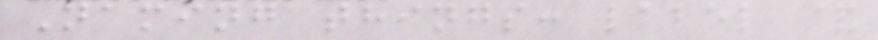Naming things: label &
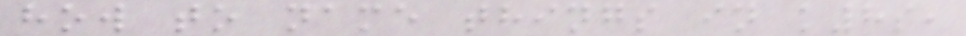how to name things in k8s,
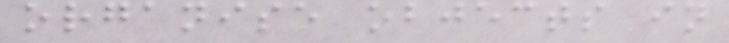organise objects in
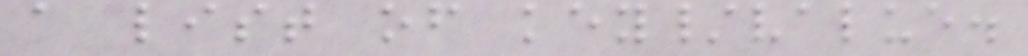a list of key/value.
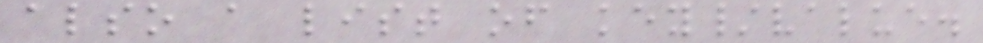also a list of key/value.
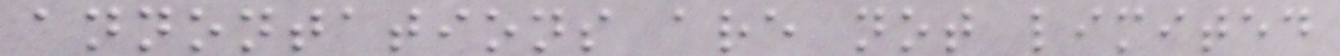annontations are not limited
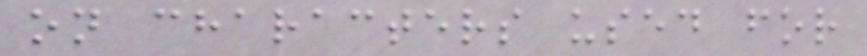on characters used for
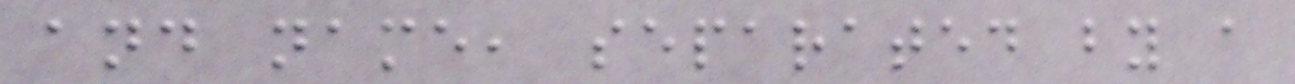and name, separated by a
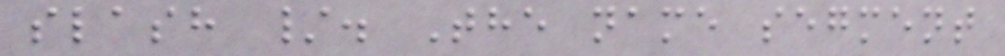slash /. The name segment
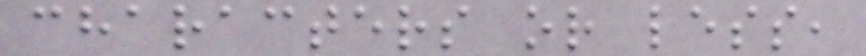characters or less,
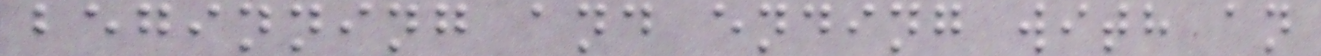beginning and ending with an
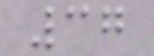37
